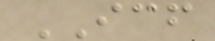ICF
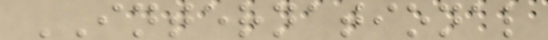INTERNATIONAL
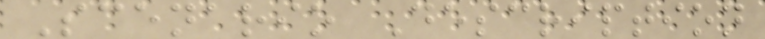Scenario Description
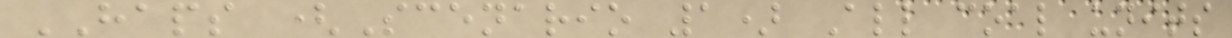HAPS (Scenario 1) All coal units
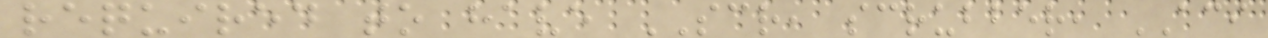required to have SCR, scrubber, ACI
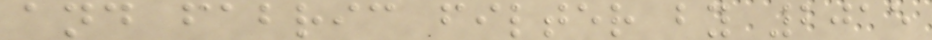and fabric filter by 2015
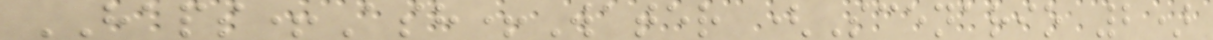HAPS+Ash+Water (Scenario 2)
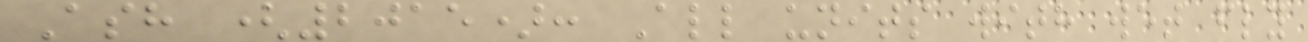Ash (2015): All units with wet fly
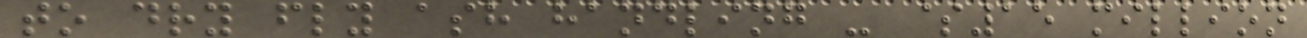to dry fly ash handling - $15 million
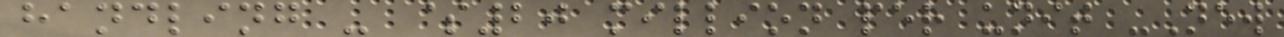handling - $20 million per unit -New
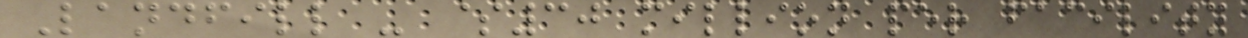Landfill - $30 million per facility
